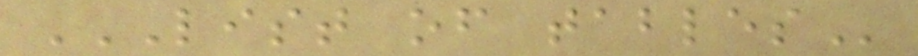LIST OF TABLES
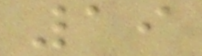19
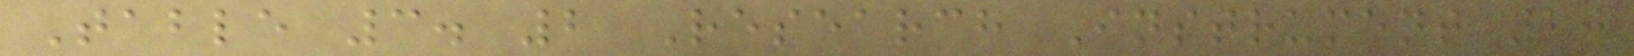Table 3. 2 Research Instrument 20
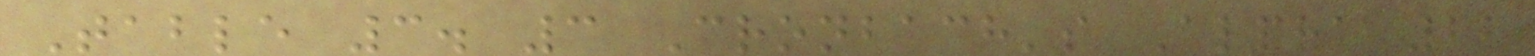Table 3. 3 Cronbach's Alpha 22
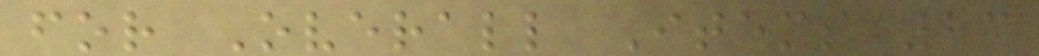for Overall Items 23
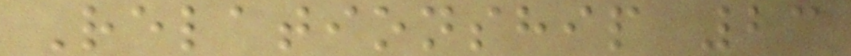Relationship 23
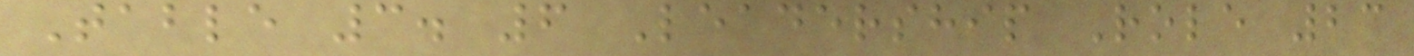Table 3. 6 Leadership Role 23
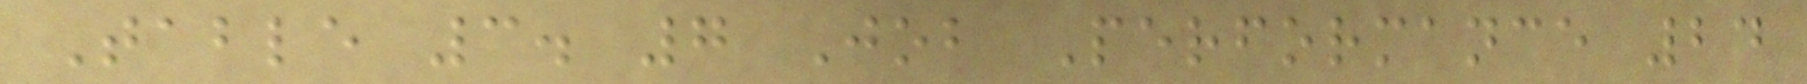Table 3. 7 Job Performance 24
